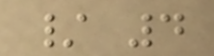/ 4
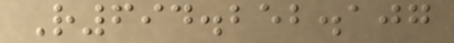R694.252.107
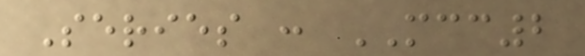Series : MCC2
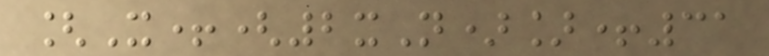[X+(2xN)]+31
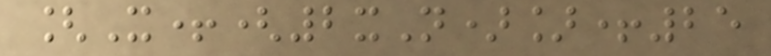[X+(2xN)]+25
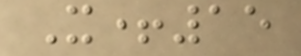X+15
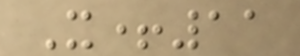X+11
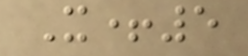X+5
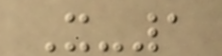X-1
